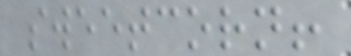sweetcorn!
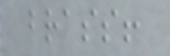brass!
